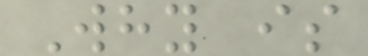Why is
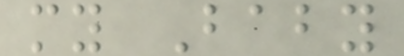my Baby
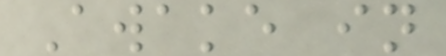Awake in
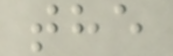the
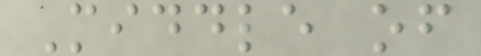Middle of
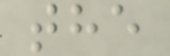the
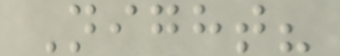Night?
